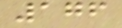176
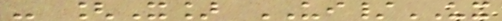- [X] UI/UX
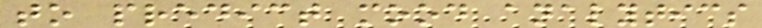to predict mood analytics
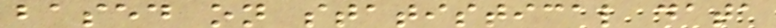based on statistical data
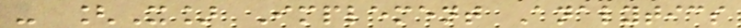- [X] Implement Analytics
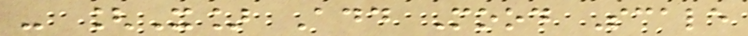- [X] Add Mood Scale
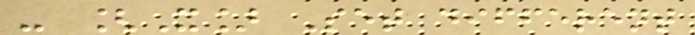- [X] Set different
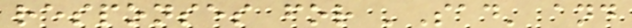responses for 'Sad' and
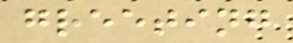greeting
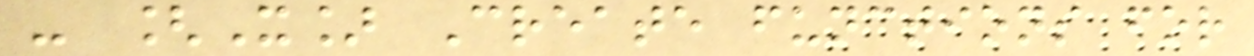- [X] Create functions for
